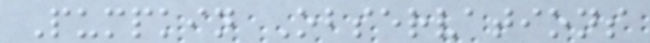Pumpkin Observations
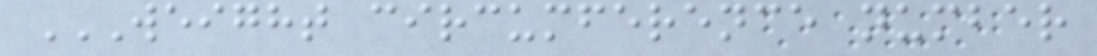WEIGHT CIRCUMFERENCE NUMBER
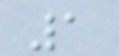1
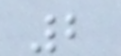2
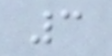3
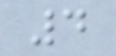4
